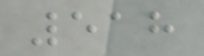518
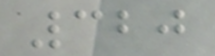320
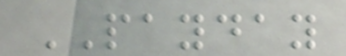PAYDAY
